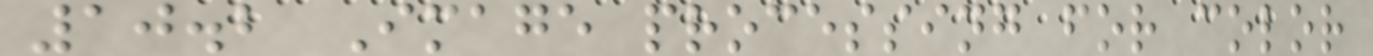10.2 Image processing for color
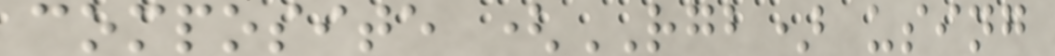composite (RGB) using
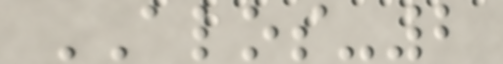ALOS-2
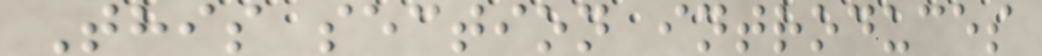This section introduces
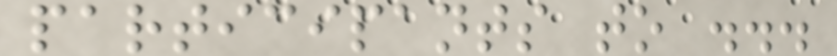participants to ...
